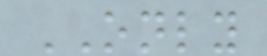ONLY
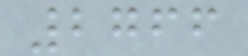2766
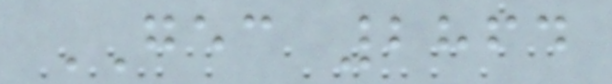GEC 2864
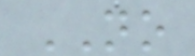NO
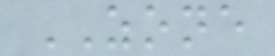ZONE
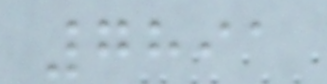7891
